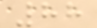88
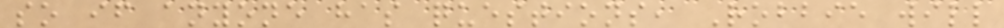so if anyone has questions, Robbie will
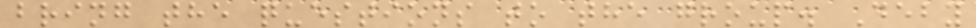bring the questions to the group. Deby
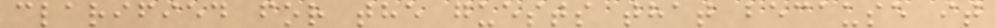clarified for the guests that because it
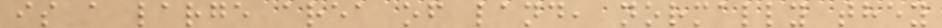is a large area of land, normally they
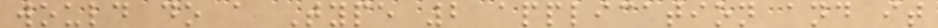would do a Type 2 application and it
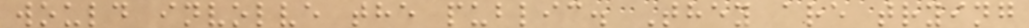would involve the public. They are trying
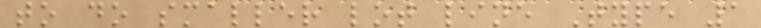to do smaller lot line Type 1
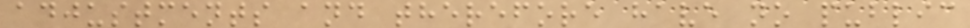adjustments and therefore have no public
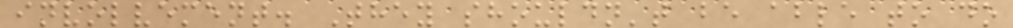involvement. They shouldn't be able to do
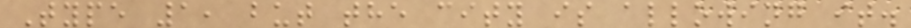Type 1, but the city is allowing it.
